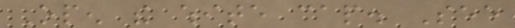Open the white cap. See
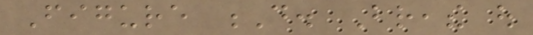Figure D. Breathe out
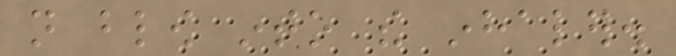not blow into the inhaler.
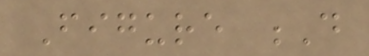Figure D
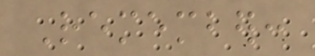Remember:
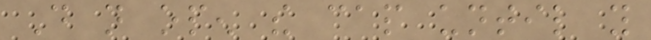Do not open the cap until you
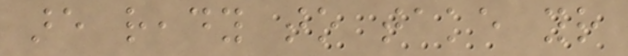are ready to take your
